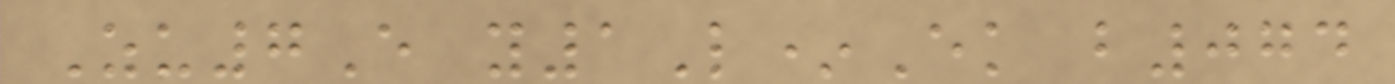Zu7E y1L*Ek b074
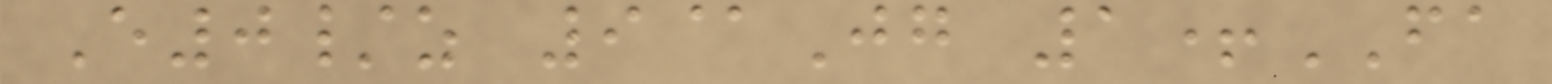E0/z 9@Jg 1+FA
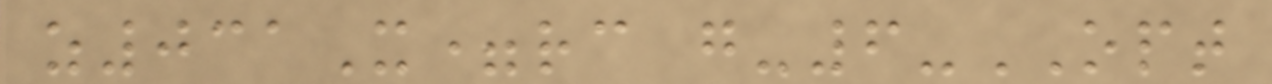z031X=rc g-6-OPT
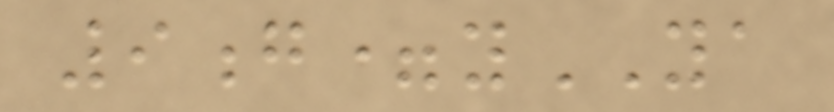9g=yYA
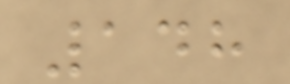148
